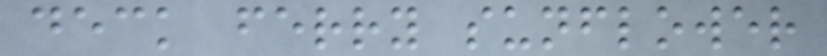deck ferry sunflower
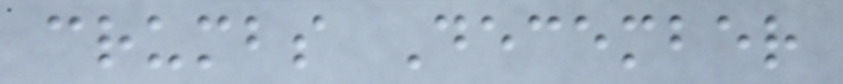crumbs December
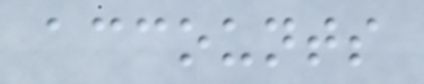accounts
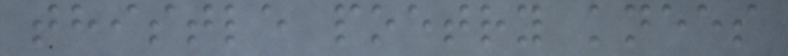thistle poetry knees
